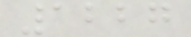1227
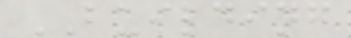BUILDING
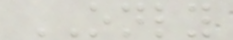ONLY
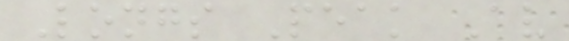Longs Peak Av
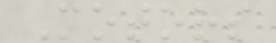Motors
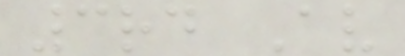3rd Av
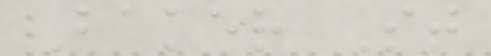Baker St
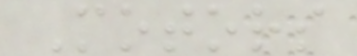Motors
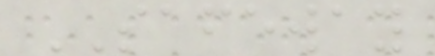SAFEWAY
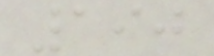190
